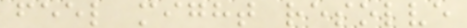feel might resolve
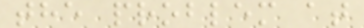the problem at
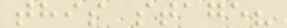this stage?
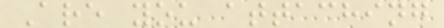Are you attaching
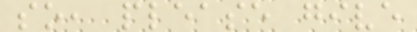so, please give
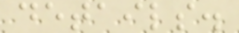details.
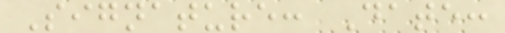Signature: Date:
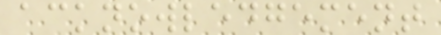acknowledgement
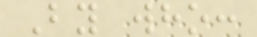By who:
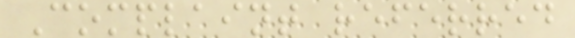Complaint referred
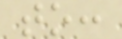to:
